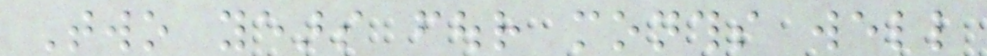Two years four months well
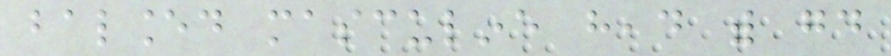balanced masculine head with good
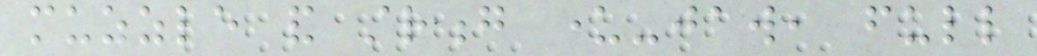muzzle and strong under-jaw, full
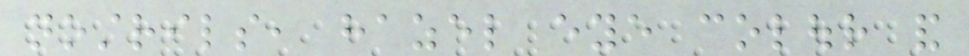nostrils, hazel eye colour and
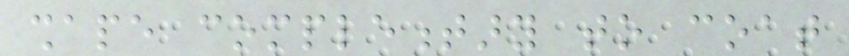shape complementary to coat
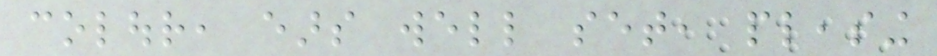colour, ears well set, pleasing
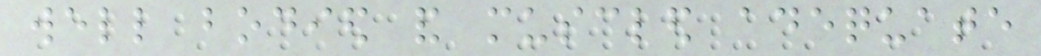well bodied and muscled adequate
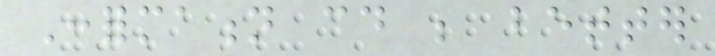Conformation could be better
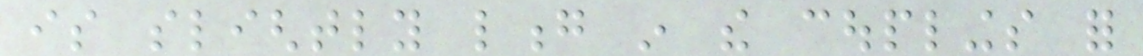is slightly long in the couplings for
